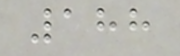188
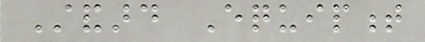Standard Equipment
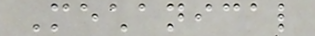Mechanical
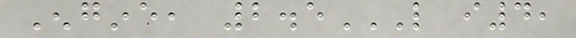Engine, 2.5L I4,
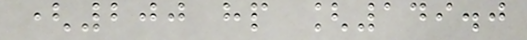(200 hp [149.0
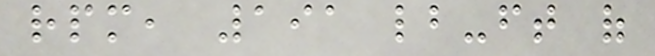rpm, 191 lb-ft of
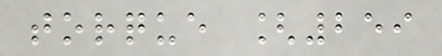torque [259
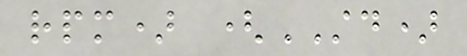rpm) (STD)
